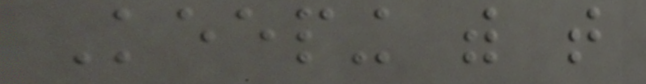Keeping with that
